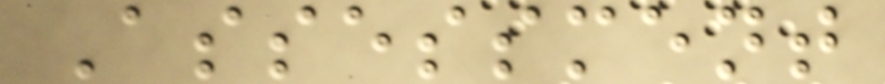Assessment
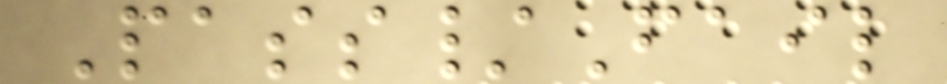Pass/Fail
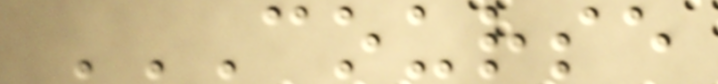COURSE
